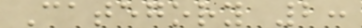Category 2:
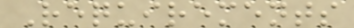Requirements
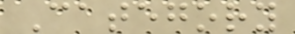Category
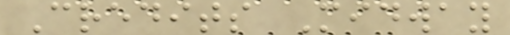Credits Midway
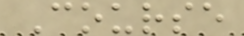Course
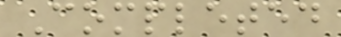Completed
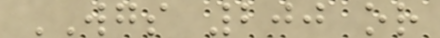WGS 200 or
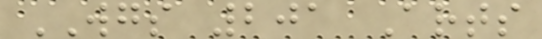WGS 201 Arts
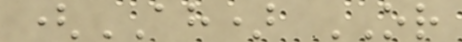(AH) OR
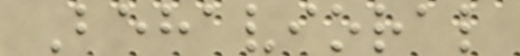Behavioral
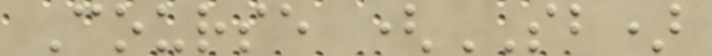Course (SB)
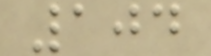104
